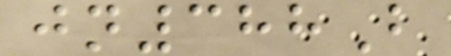jn388B
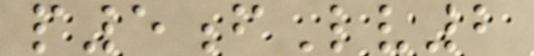p5fLv2
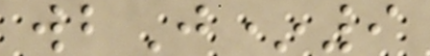wbJ*9
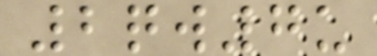2qw7u
